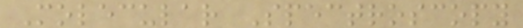Molecular Spectroscopy
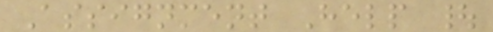Assignment Help |
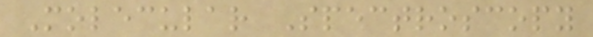Molecular Spectroscopy
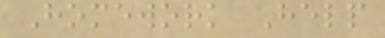Homework Help
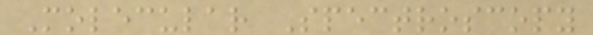Molecular Spectroscopy
